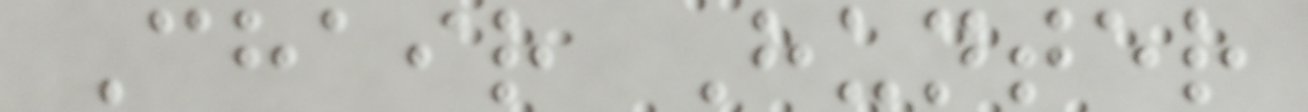Chair Hunter
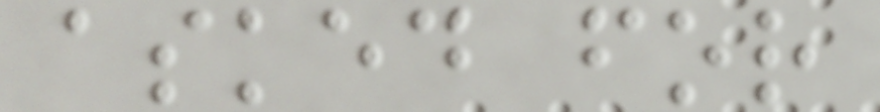asked for
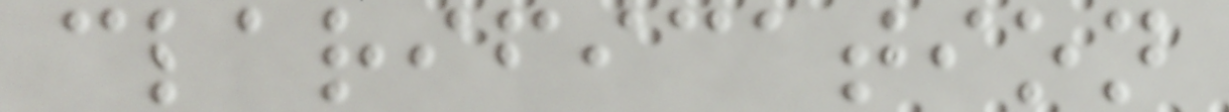clarification
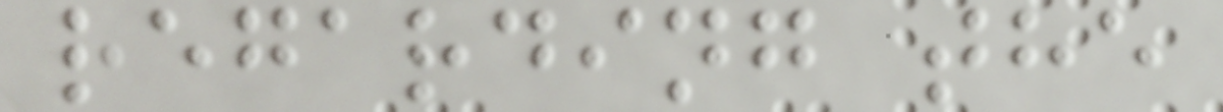regarding the
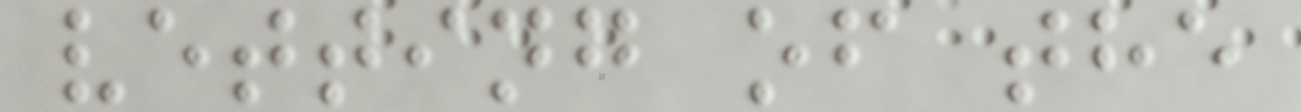vetting of the
